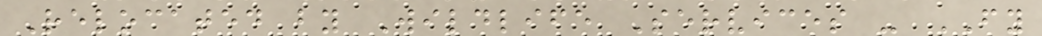Relocated by Wildlife Services - FY
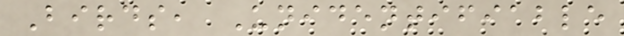Birds, Unidentifiable
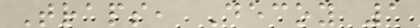Traps, Decoy 1
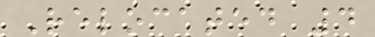Relocated 4
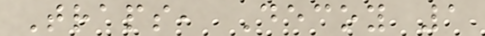Traps, Decoy 1
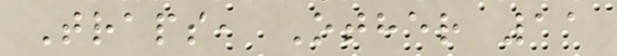Traps, Other 11
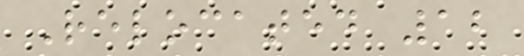Relocated 12
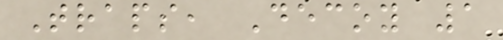Traps, Decoy 1
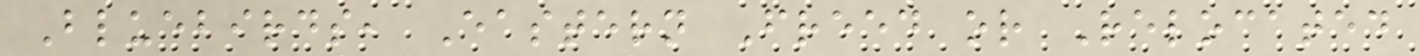Bluebirds, Eastern Freed or Relocated
